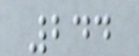244
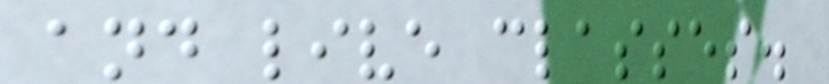and live classes.
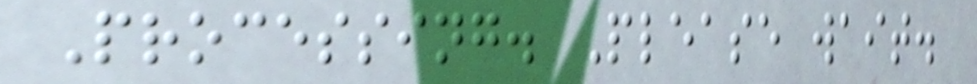Processing. Please wait.
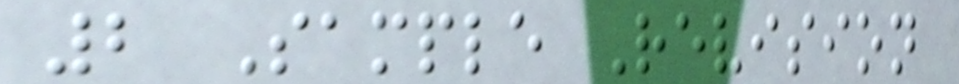2 Sample Revision
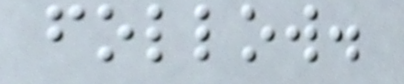follow.
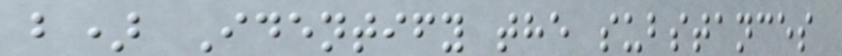b) Identify the substances
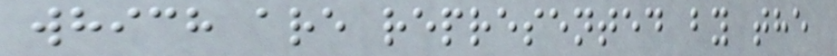which are represented by the
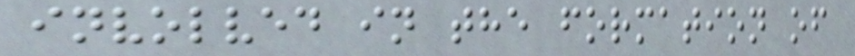involved in the formation of
